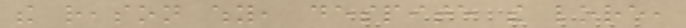the reason why, despite the lore,
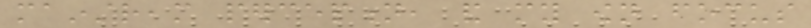mainstream perception, and my own focus
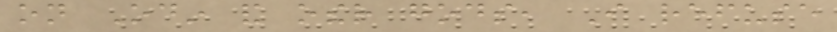on Odin and other gods, I refuse
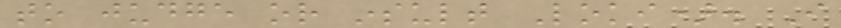to judge or insult Loki). I
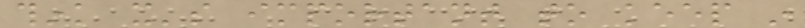think it's important to keep in
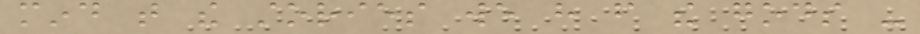mind that the stories we have from the gods -
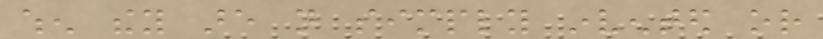when they are not simply invented or
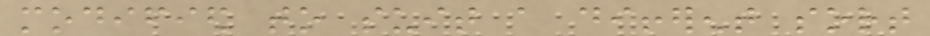modified to suit a different sort
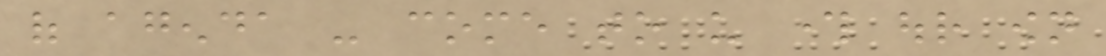of agenda - come to us through our own
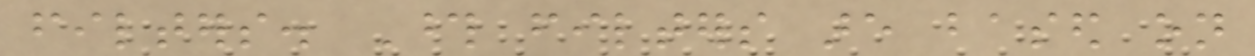filters. Those filters are based on
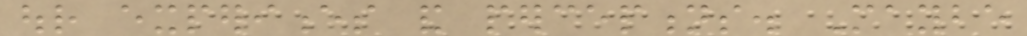our experiences and perceptions. Maybe
